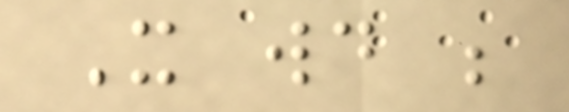It would be
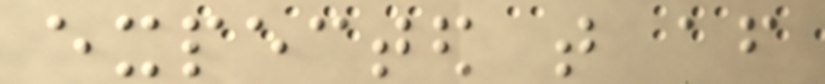expected that after
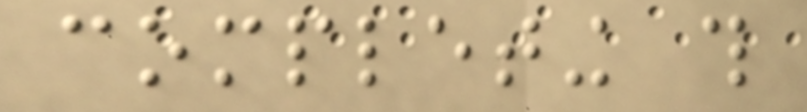completing this
